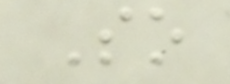So
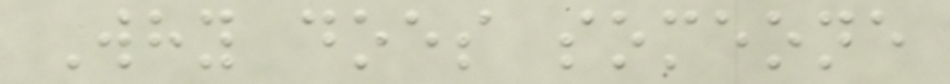Why does someone
